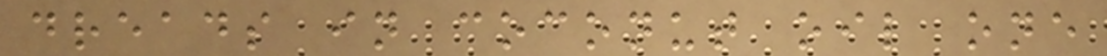dreads in coconut oil one
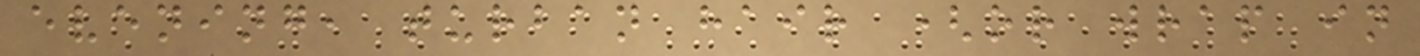evening, turban hair (or wrap in
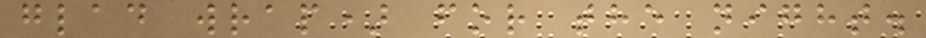glad wrap) for the night.
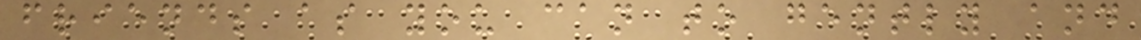friends as you can to gently and
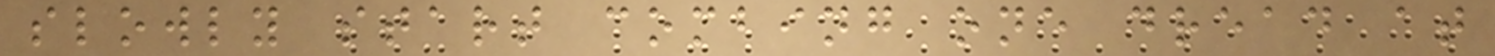slowly start combing one dread at
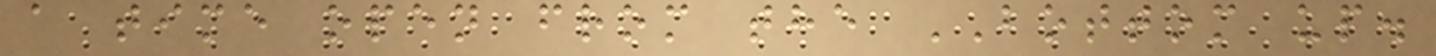a time open from the BOTTOM up.
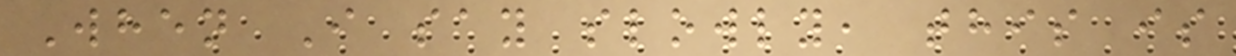When I say slowly, this is
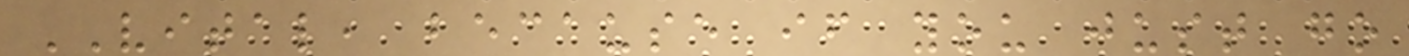VITAL, because if you just go
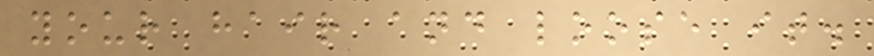your hair and loose it.
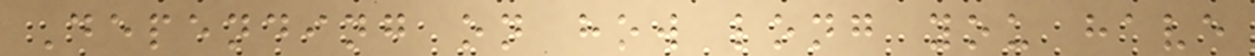Depending on how long you have
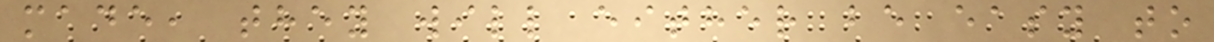made, they will either be easy to
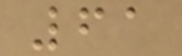61
